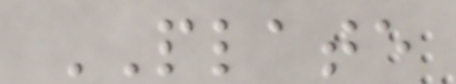PLATE
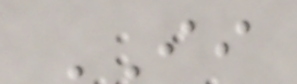II
